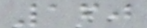160
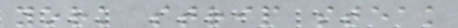york strip steak
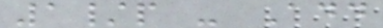1/p - Add
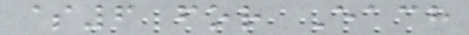$6 for Each
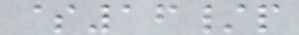$16/p
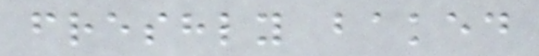freshly baked
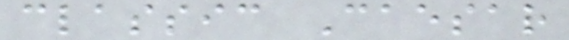classic Caesar
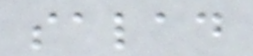salad
